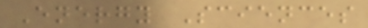Energy Sciences
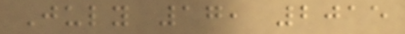July 17, 2015
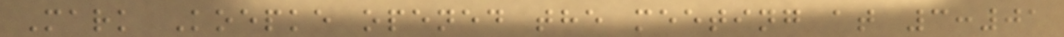Mark Koepke opened the meeting at 3:01
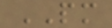PM
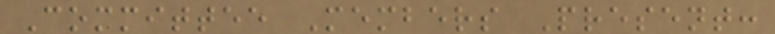Committee Members Present:
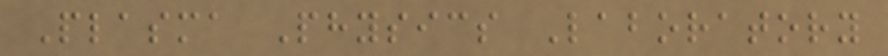Plasma Physics Laboratory
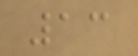13
